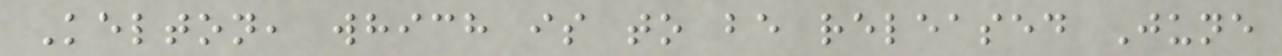Kelton, which is to be released June
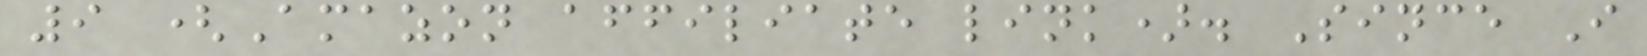9 (Amazon affiliate link). Since I
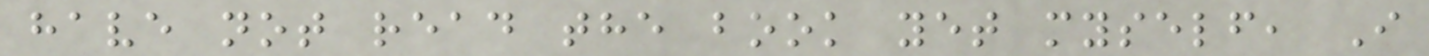have not read the book yet myself, I
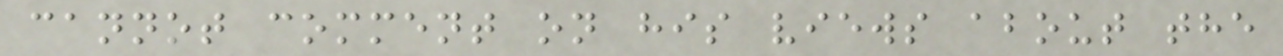cannot comment on his views about the
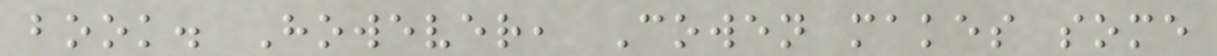book. However, Cowen makes some
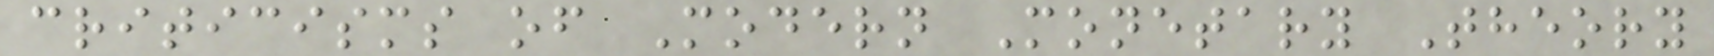criticisms of Modern Monetary Theory
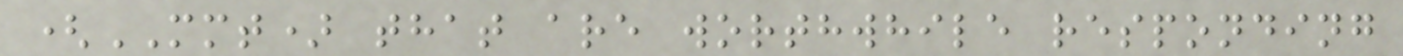(MMT) that are worthwhile responding
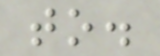to.
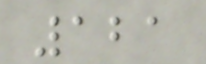121
